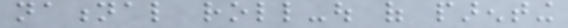national roll-out of parenting
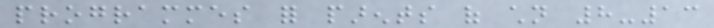programmes for parents of children 8-13
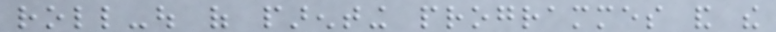roll-out of parenting programmes and the
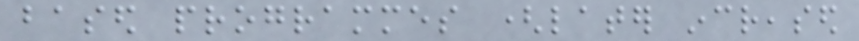based programmes (later increased
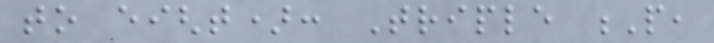to eight): Triple P,
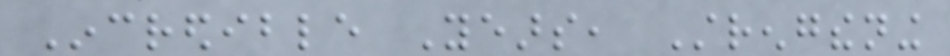Incredible Years, Strengthening
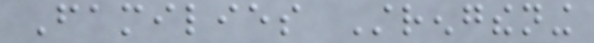Families Strengthening
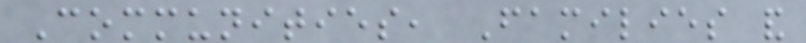Communities, Families and
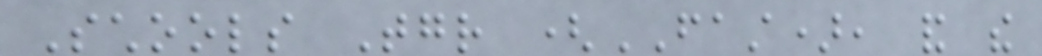Schools Together (FAST), and the
